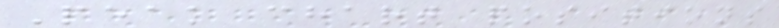Peak chart positions
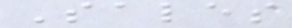Sales
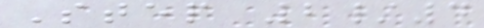Step 2/4
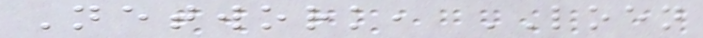Network, LOEN
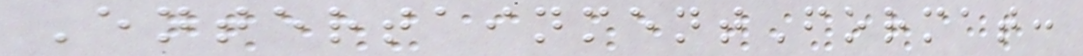EntertainmentFormat:
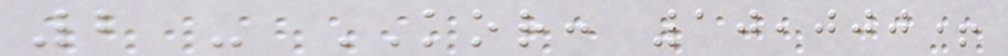2 - KOR: 10,000+
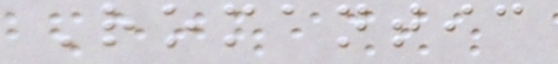Romantic
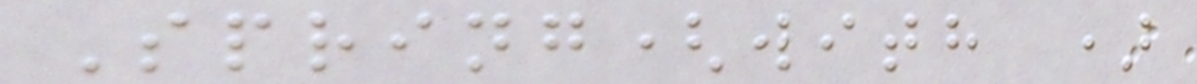Spring(with )
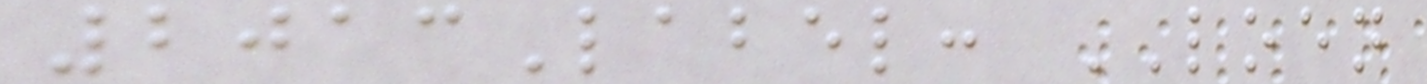2013Label: LOEN
